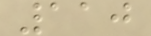110
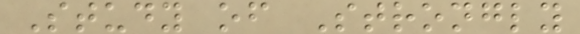Study of Strongly
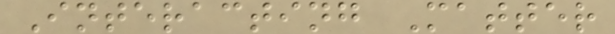Interacting Matter
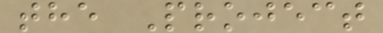the Project
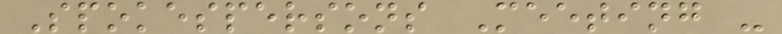Spokespersons Meeting -
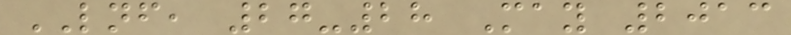LNF, 27-28 May 2013
